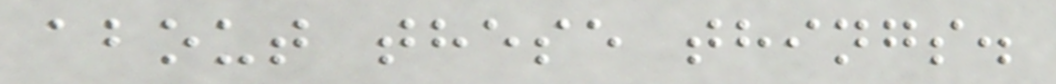about these things.
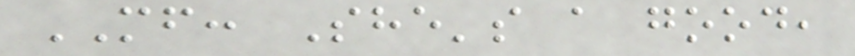MF: She's a good,
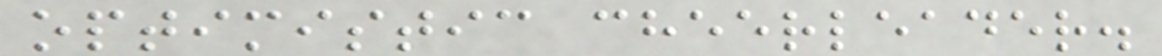optimistic cheerleader.
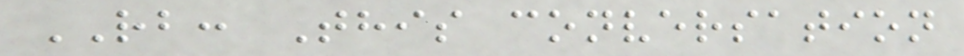RB: This conversation
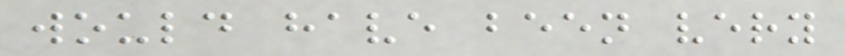would have been very
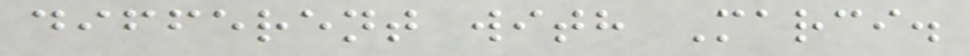different with Marci.
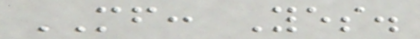MF: Yes.
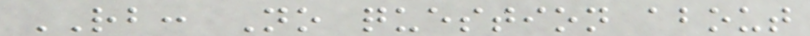RB: No question about
